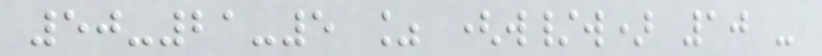50-21-5 % (w/w) 10 -
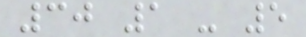30 1 - 5
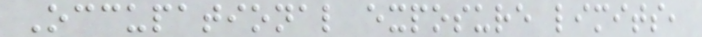Occupational exposure limits,
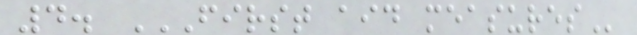4. FIRST AID MEASURES
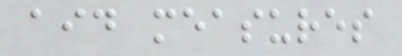aid measures
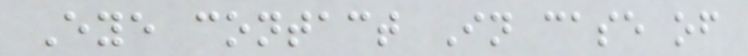Eye contact In case of
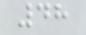48
